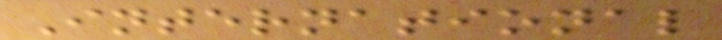International
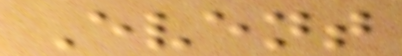Event
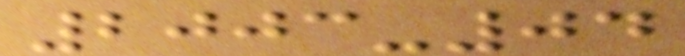2003-04
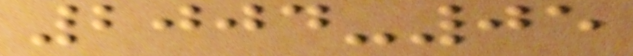2004-05
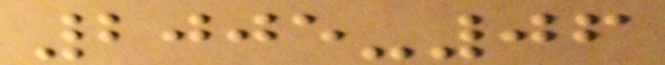2005-06
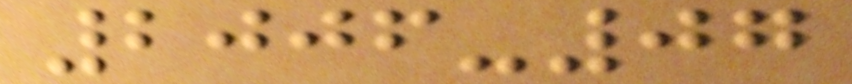2006-07
